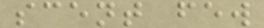scent few
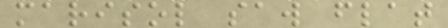marisol saw flat
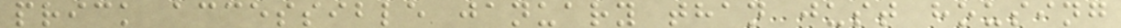prick accessible january than just housing
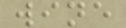wine
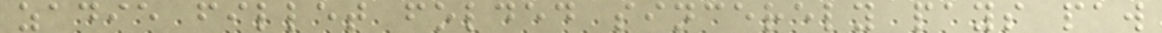zadie fillet folded sincerely pays paw
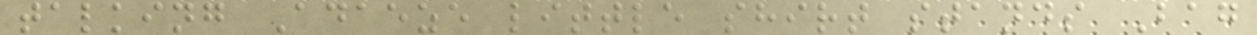talking Adaeze little shirt stands Bag
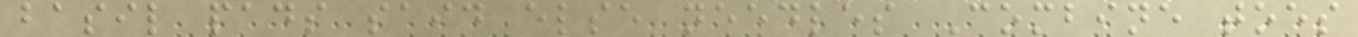basil pads said else needles Combine toes
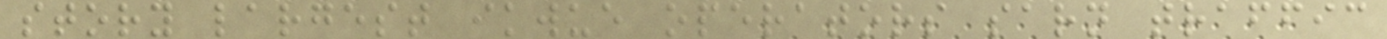story largest ikwue operators sarn traffic
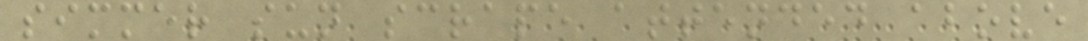simmer sun scrape attended above
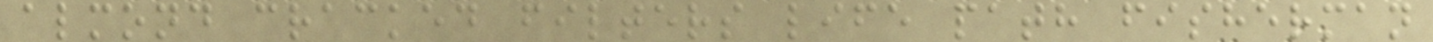almond cracked filters life path fisherman
